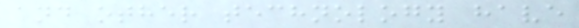and other technology have
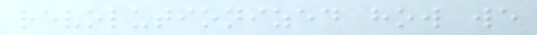revolutionized how we
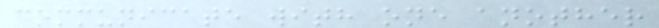communicate with one another
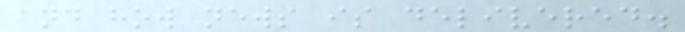and how news is delivered.
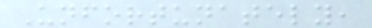Unfortunately,
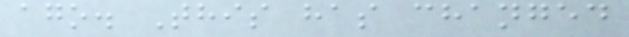ago. This has changed
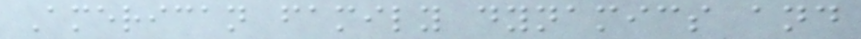American family dynamics and
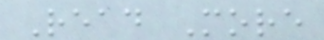Read More
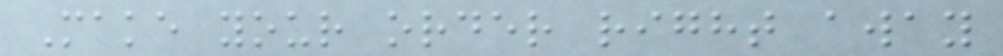Make your order right away
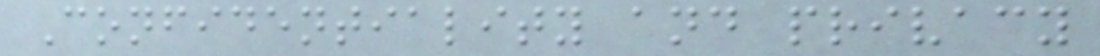Confidentiality and privacy
